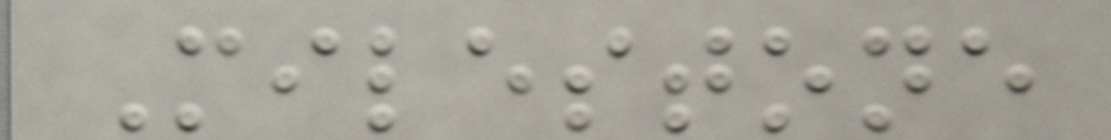Milestone
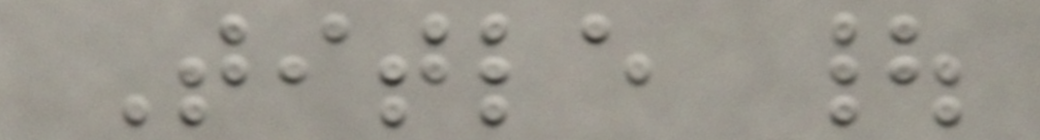Title |
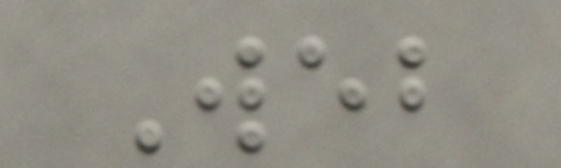Web
